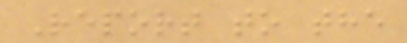Report to the
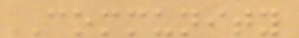Community
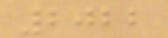2022
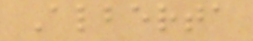Alberta
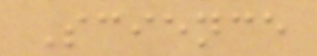Science
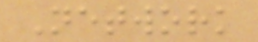Network
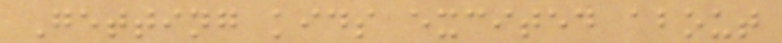Getting kids excited about
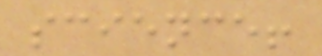science!
